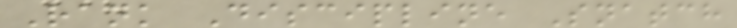Rank Discipline Snatch
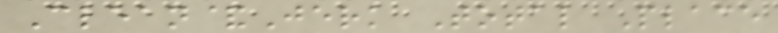Clean&Jerk Total Place
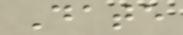Date
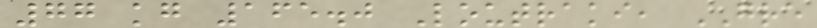77 kg 165.0 Loutraki, GRE
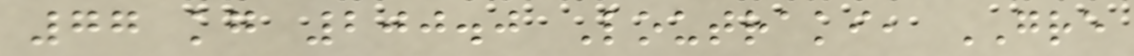77 kg 200.0 Loutraki, GRE
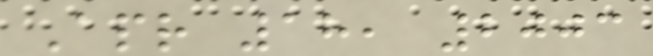Apr 18, 2003
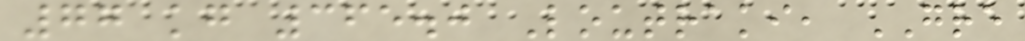77 kg 365.0 Loutraki, GRE
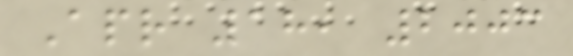Apr 18, 2003
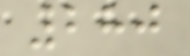280
